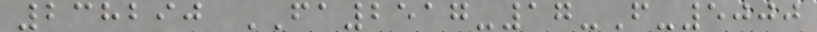238290 FA2517-17-F-5000
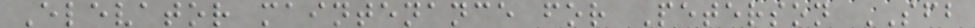Elevator maintenance for Peterson SFB
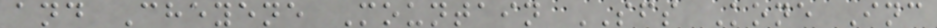and Cheyene Mountain SFS Kone Inc
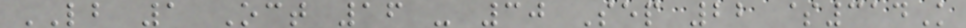LB 1 Oct 16 - 30 Sep 22 $314K
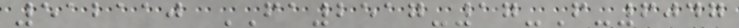512110 FA2517-17-F-6047
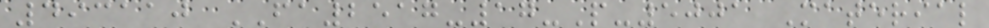493110 FA2517-17-P-5001 Material
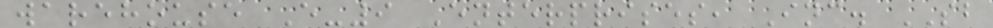warehouse E-9 Enterprises, Inc. SB
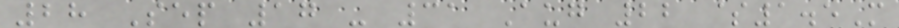28 Sep 17 - 31 Aug 22 $1.5M
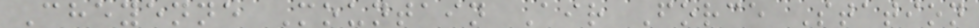Cheyenne Mountain Air Force Station
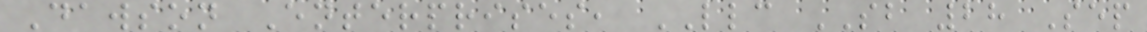Dawson Enterprises, LLC SB 28 Sep
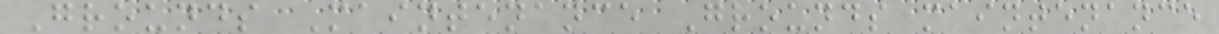Grounds Maintenance Grounds maintenance
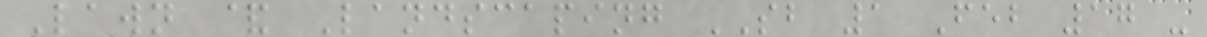Lawn & Landscaping SB 1 Feb 17 -
